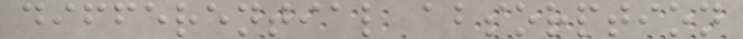differential absorption
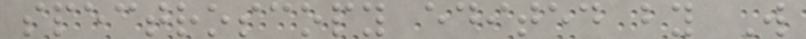spectroscopy edited by W
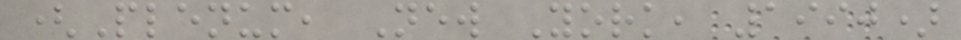(Plenum, New York, 1990)
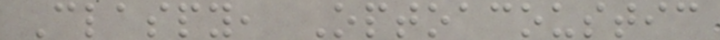Claspy, Optoacoustic
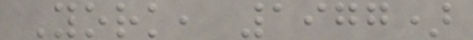York, 1977)
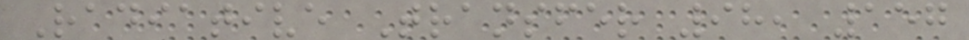Radiative Transfer 98, 157
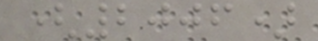(2006)
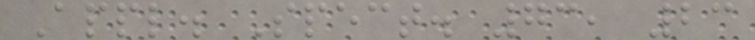Appl. Spect. 73, 23
